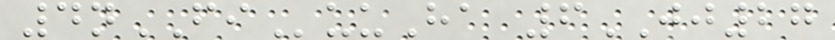4nFIuuHa 6JJ27
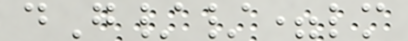dG//=lm
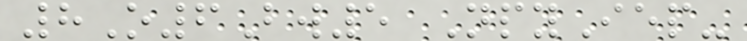8O6Bw5 NpyIep-
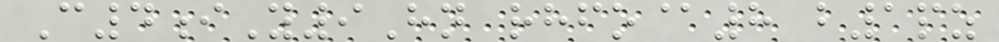C4iY9Hn rhfo@8 b1pz
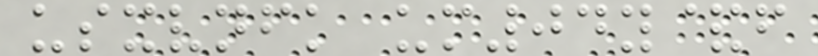usxvnfk um04y&f
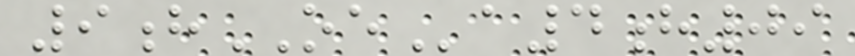9hOEa4h09
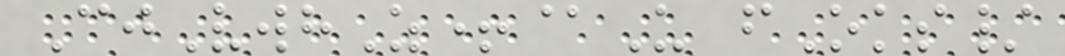CjVwhZ+@U fOks/
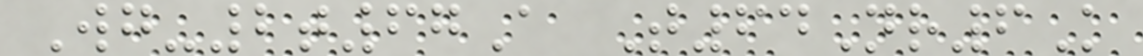Wg-2t67A T64Nr6K
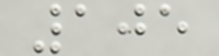105
